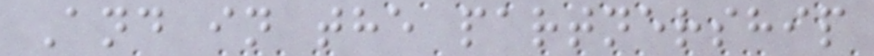And in the partnership
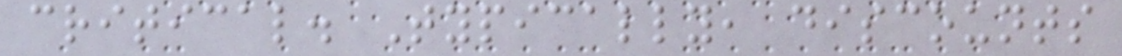critical. Typically, discounts
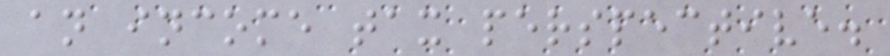an income tax perspective.
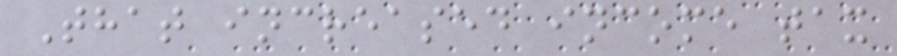That increased income tax
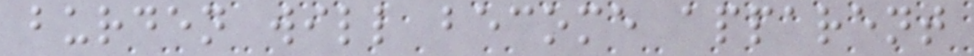burden will become apparent
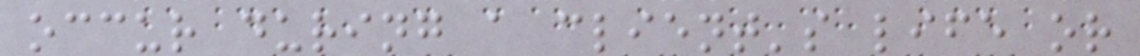occur during a client's life or
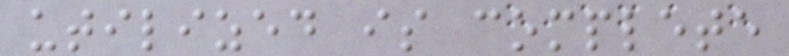utilized is complete
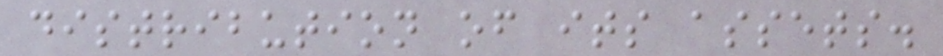distribution of its assets.
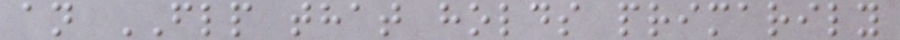an FLP that holds primarily
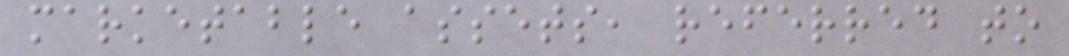marketable assets, referred to
